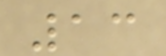13
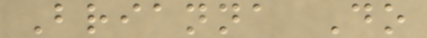Brianna Do
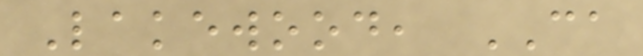Lakewood, CA
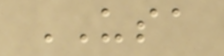USA
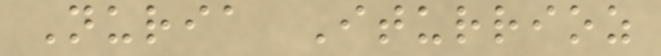Nuria Iturrioz
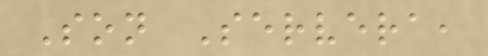Son Servera,
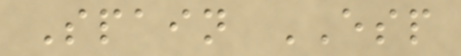Spain ESP
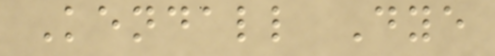Kendall Dye
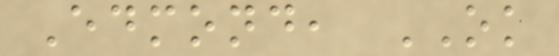Edmond, OK
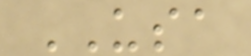USA
